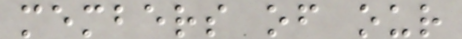members of our
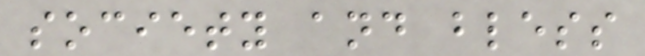society and bless
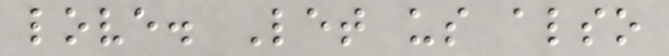love. Let us also
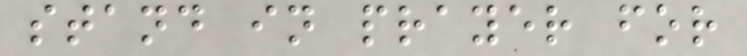stand in prayer for
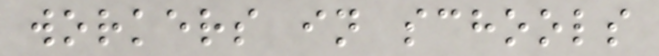workers in schools
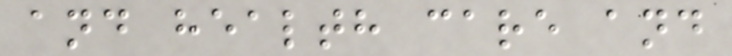and health care and
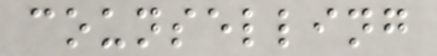counselling
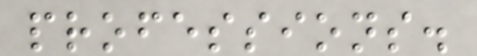professions.
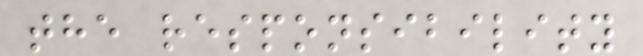the responsibility
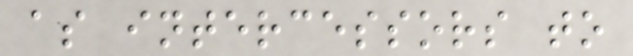as intercessors to
